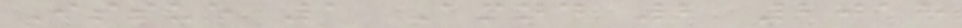Issue 1 Amnd 2 2018
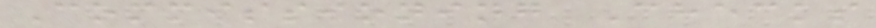Commissioning Checks
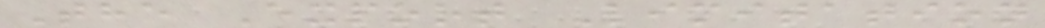The Export Limitation
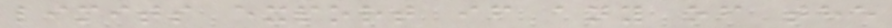limits export if any of the
